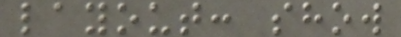layout: show
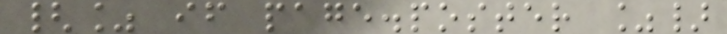{% if page.poster %}
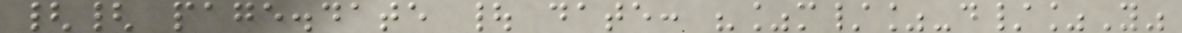{{ page.date | date: "%m/%-d/%Y"
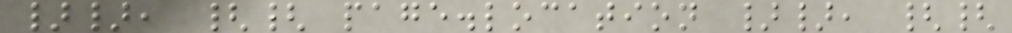}}, {{ page.location }}, {{
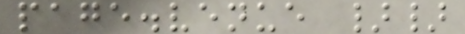page.venue }}
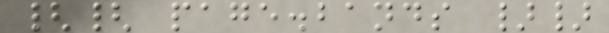{{ page.bands }}
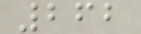262
